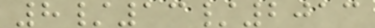8/13/2013
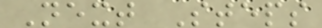Next Steps
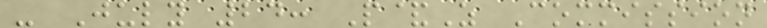- July 24: P&Z Commission
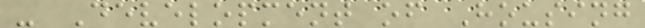- Development of Housing
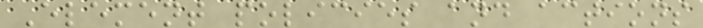Element policies and actions
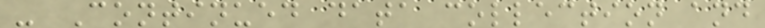- Continued data collection and
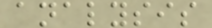analysis
